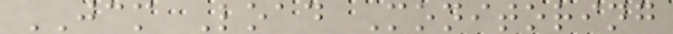JCM Load Monitoring
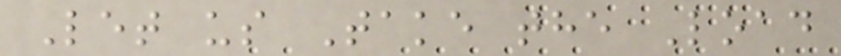Let us Take the Load
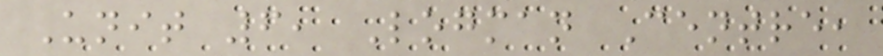Unit 6, Logman Centre,
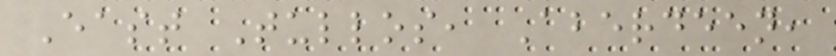East Tullos, Aberdeen,
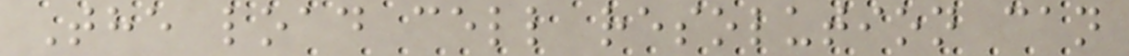The load cell resolution can
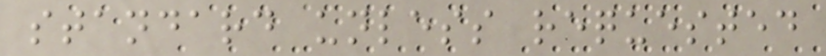standard unless requested
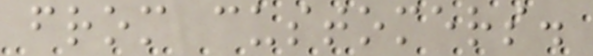from customers.
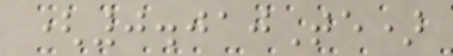(0.010Te)
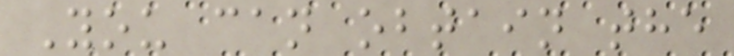You can obtain the
